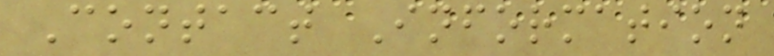Contact Information
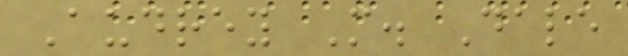Audrey M. Dale
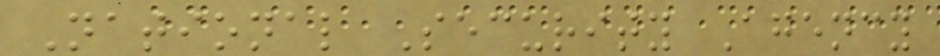National Security Agency
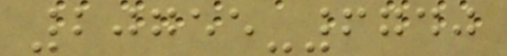20755-6740
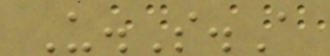U.S.A
